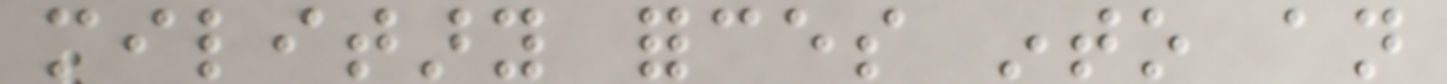military forces into an
